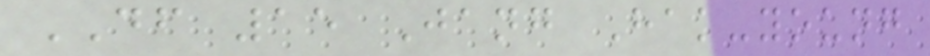DF 15 Jang Hak-young
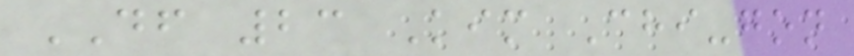DF 23 Kim Chi-gon
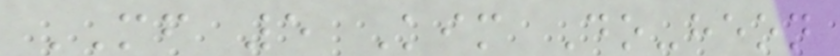MF 5 Kim Do-heon
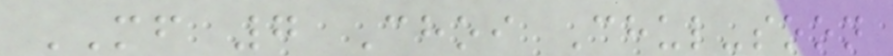MF 7 Choi Chul-soon
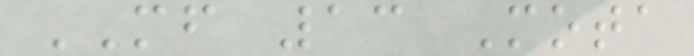MF 13 Mota
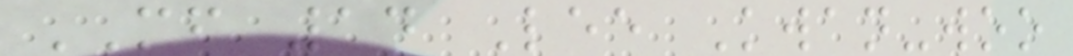MF 14 Lee Kwan-woo
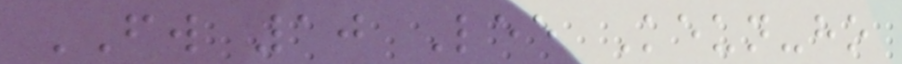FW 10 Lee Keun-ho
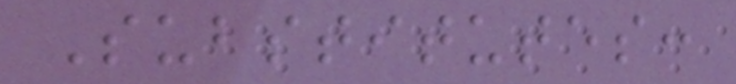Substitutes:
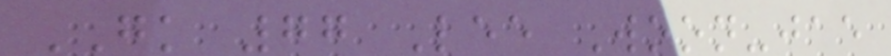GK 77 Lee Woon-jae
